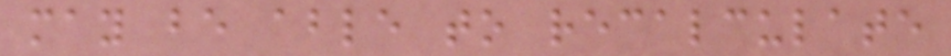may be able to recalculate
